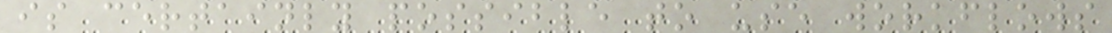is certainly possible to use workflows
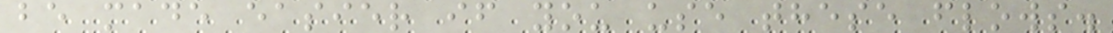be made easier if you use these flows.
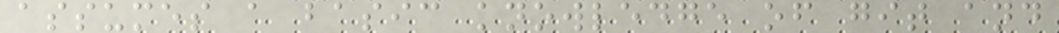assumes a basic knowledge of git and
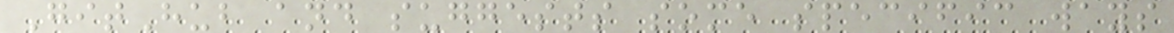GitHub and suggests some specific ways
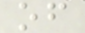of
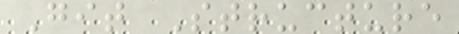Git Structure
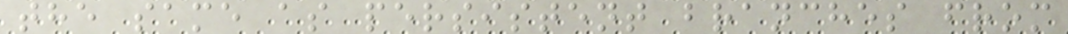the same as persistent branches from
